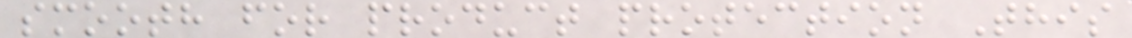smooth for product protection This
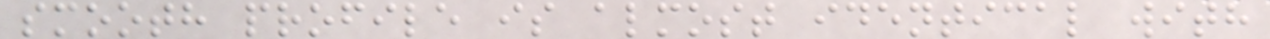smooth profile is almost identical with
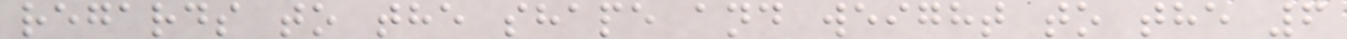regards to the shape and weight to the 6
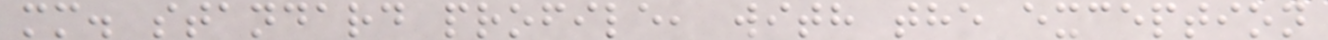mm. standard profile, with the exception
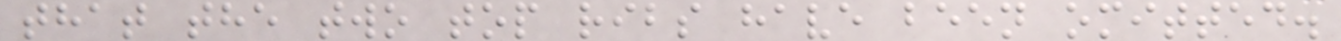that the two top ribs have been omitted.
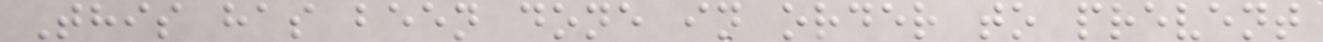This has been done in order to prevent
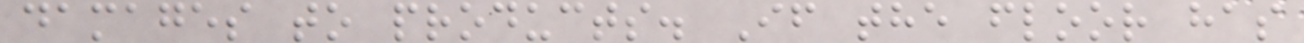damages to products. If the floor has
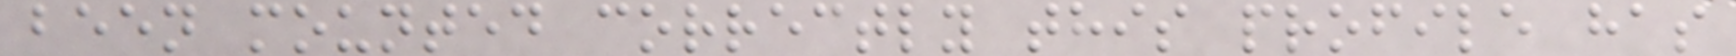been mounted correctly this profile has
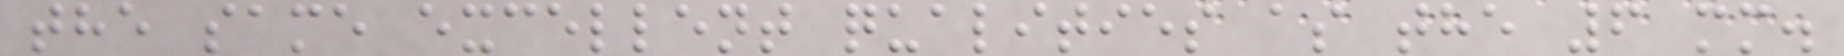the same excellent qualities as the 6 mm.
